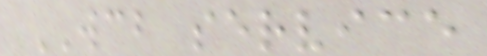WCB service
